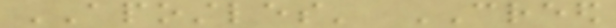APOSTLES' CREED
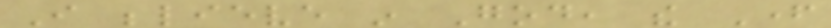I believe in God, the Father
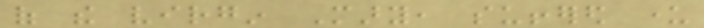of the virgin Mary, suffered under
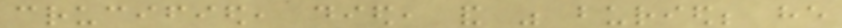crucified, died, and was buried; he
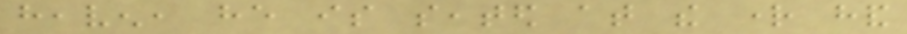heaven, he is seated at the right hand
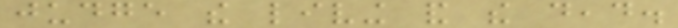judge the living and the dead.
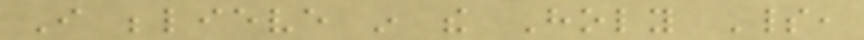I believe in the Holy Spirit,
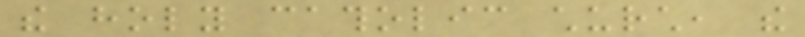the holy catholic church, the
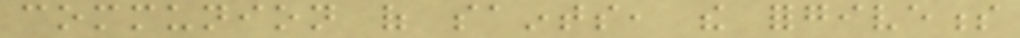communion of saints, the forgiveness
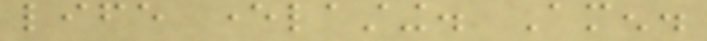life everlasting. Amen.
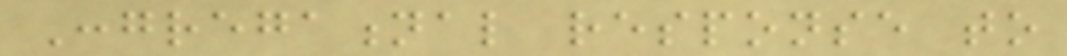Congregational response to
